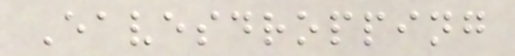Eavesdropping
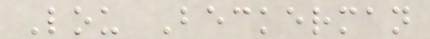Lou Beckerman
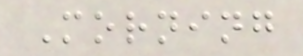Morning
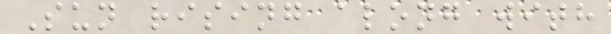Sun rising along with
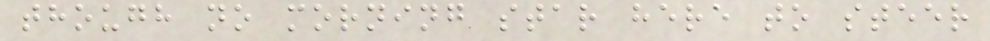though no morning star here to steer
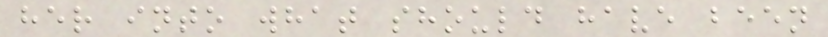her into what should have been
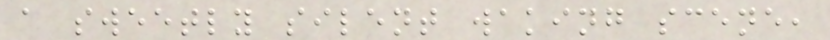a sweetly silent waking scene,
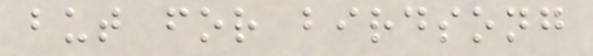but for birdsong
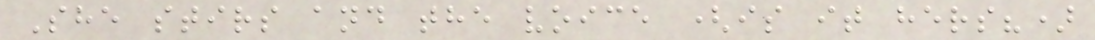She stirs and the voice (is it hers?)
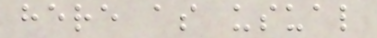here as usual
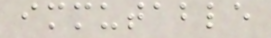immutable
